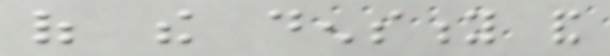of the density and
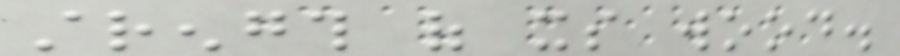strength of its wood.
